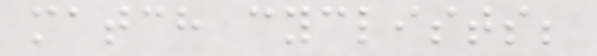match cyclists;
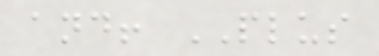and! PLUS
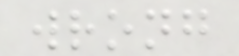wrong
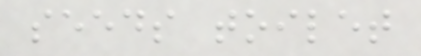seeds toilet
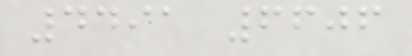4491 6606
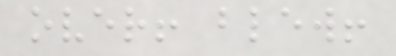over! blew!
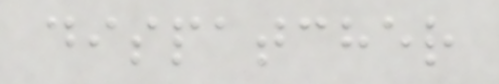dispatcher
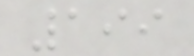199
